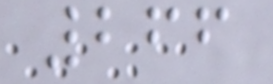266
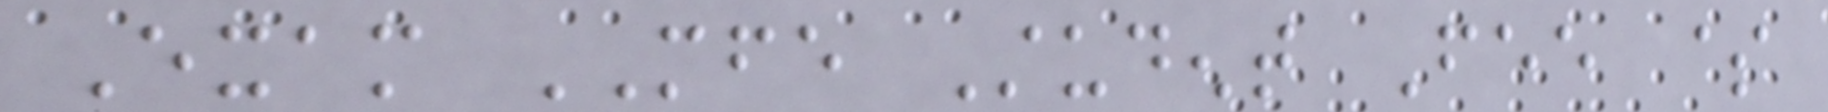Exam MFE Student Fee $
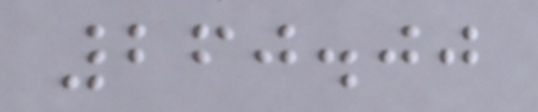260.00
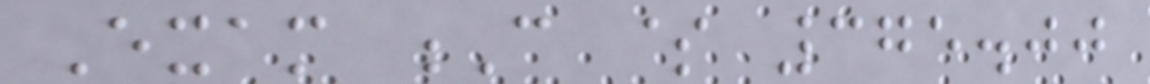Exam C $ 375.00
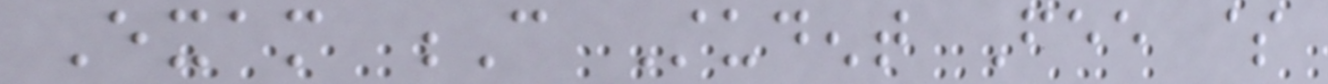Exam C Student Fee $
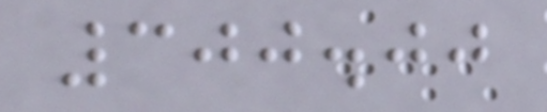300.00
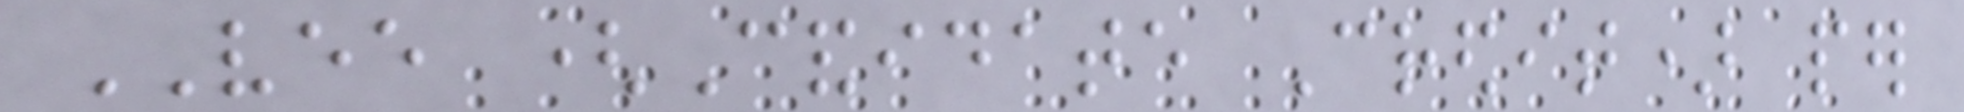VEE (Candidate Credit) per
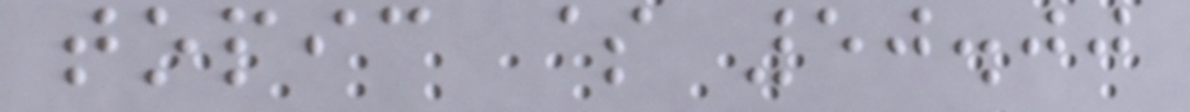topic $ 50.00
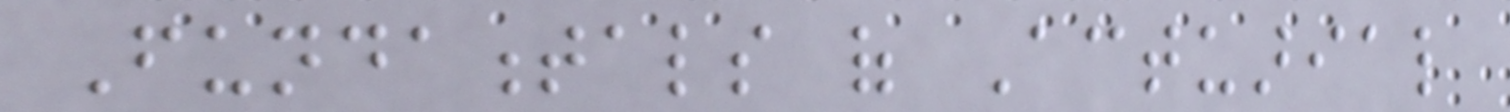Fundamentals of Actuarial
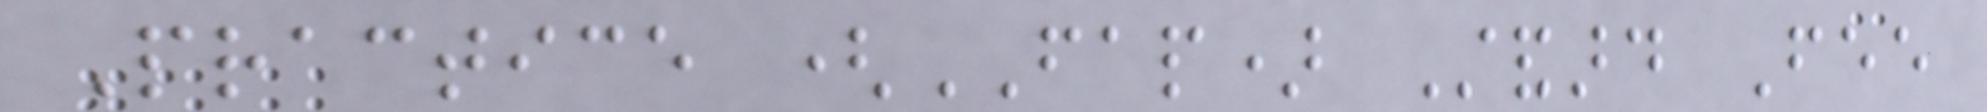Practice (FAP) Standard Fee
